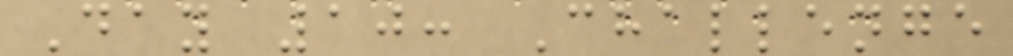Day 10: Challenge
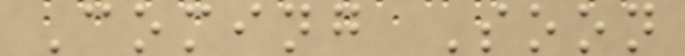Coming Soon
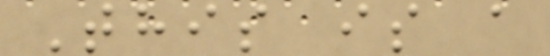This is a
